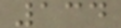134
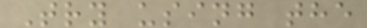Try using the
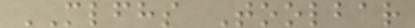MLFHS Toolbar
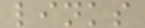links
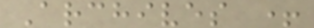Archives +
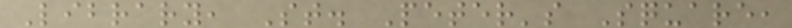Library, St. Peter's Square,
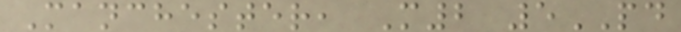Manchester, M2 5PD
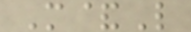M&L
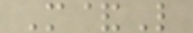M&L
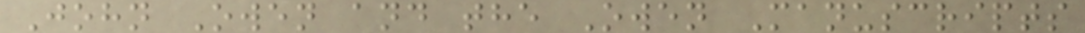John Owen and the Owen Manuscripts
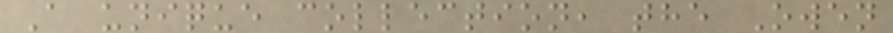A unique collection, the Owen
